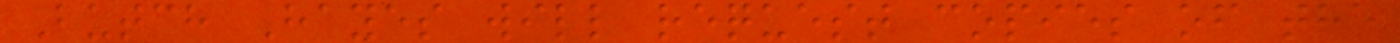Butch Hayes will request copies of the
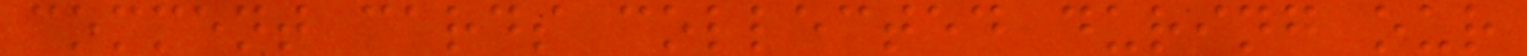comment cards collected during our
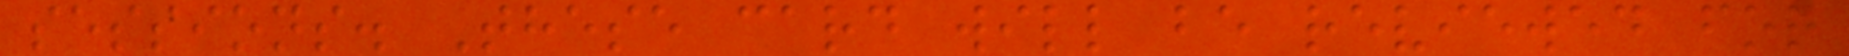sessions. These card will be reviewed for
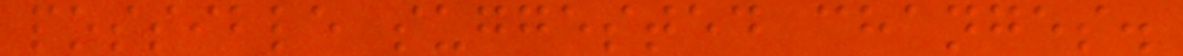possible suggested changes.
